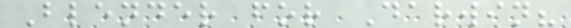Blender for Darwin?
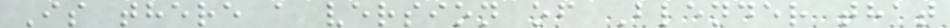Is there a version of Blender that
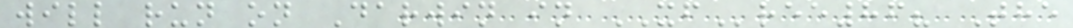will run on Darwin in XFree86? The
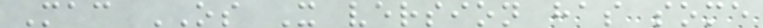Mac OS X version has some
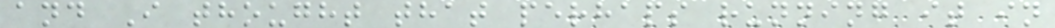and I thought that perhaps running it in
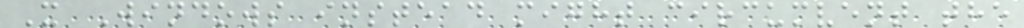X Windows instead might circumvent the
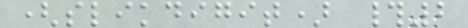(slikdigit) #2
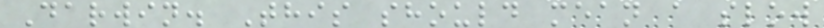Darwin. This should mean a slow
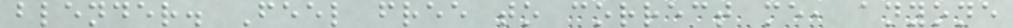blender. Feel free to correct me, anyone
